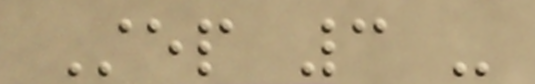Step 3 -
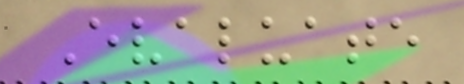Evaluate
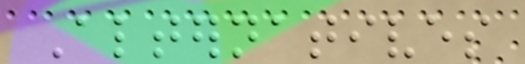Alternatives
